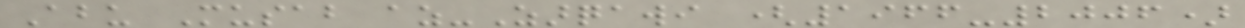Abu Musab az-Zarqawi (1966-2006)
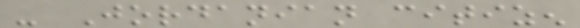- Jordanian citizen
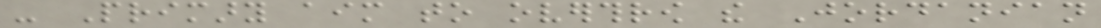- Primary aim to overthrow the Jordanian
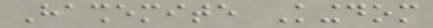Hashemite Kingdom
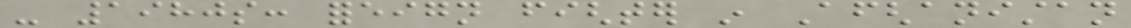- 1980s: foreign fighter in Afghanistan
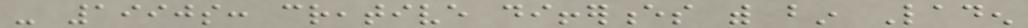- 1990s: creative differences with bin Laden
